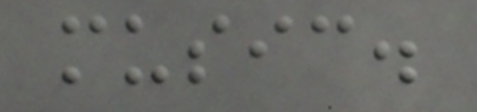music.
